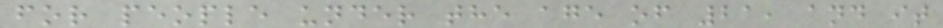for people under the age of 21, and it
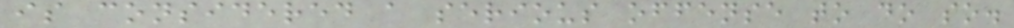is considered a serious offense to do so.
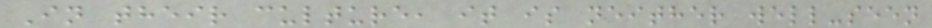In their culture, it is neither well-seen
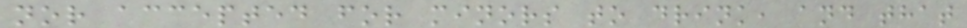nor accepted for minors to drink, and that
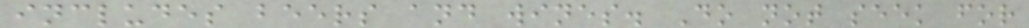includes beers and wines. Do not seek for
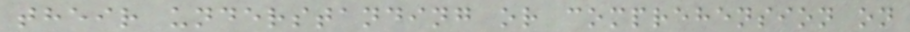their understanding or comprehension on
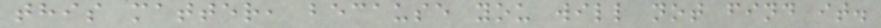this matter, because you will not find it.
